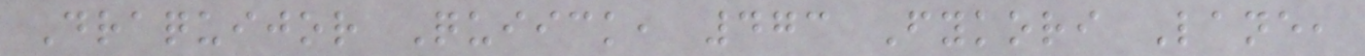Draquijor Quiick, 473 Fykori Lane,
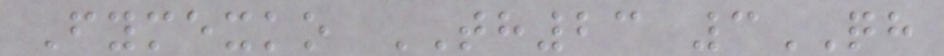Fymexko TH23 3QH
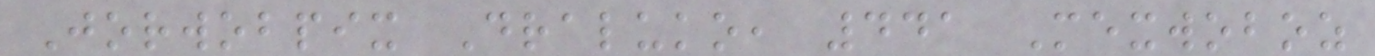Jorwobpix Draluko, 441 Mexwoboz
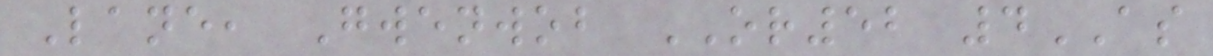Lane, Gwenwob OR52 4AS
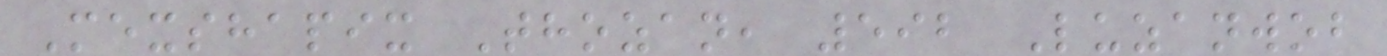Mexshapix Thozan, 592 Luzanwob
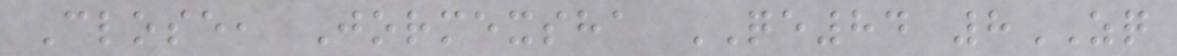Close, Jormexsha QE84 8ZQ
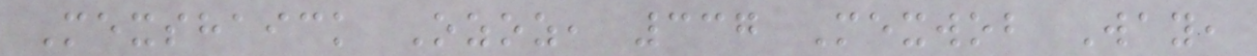Mexshaick Ozoz, 337 Mexwob Way,
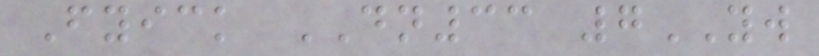Fyick DN33 7YW
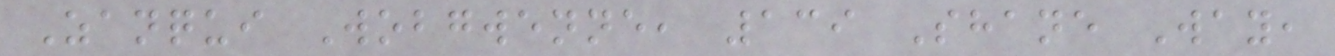Zanqui Wobgwenne, 139 Shane Way,
